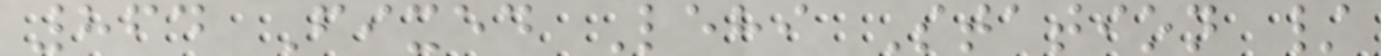864 Fixed Lehi Station /
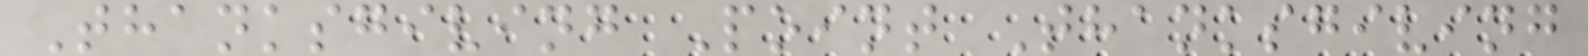Thanksgiving Point Thanksgiving
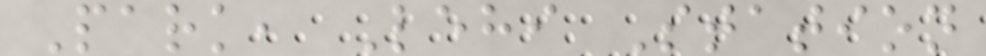Park, Lehi Station
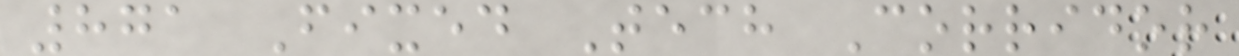871 Fixed Tech Corridor
